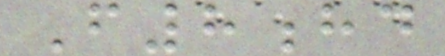F8hd
